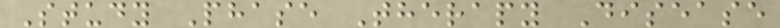Study Phase Therapy Disease
